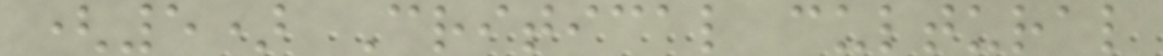(5) Critical cultural
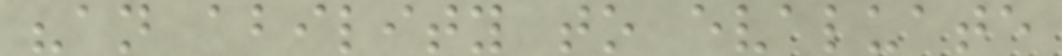"an ability to evaluate
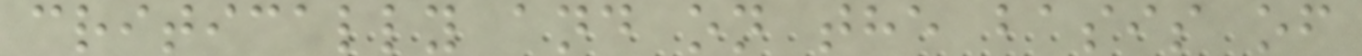critically and on the basis of
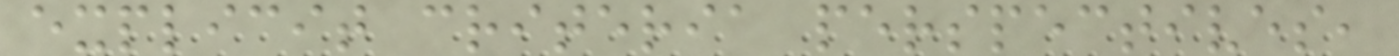explicit criteria perspectives,
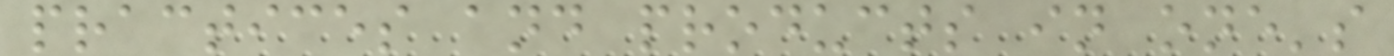practices and products in one's
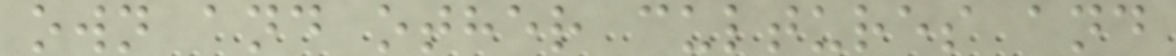own and other cultures and
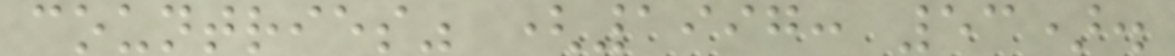countries" (1997: 53).
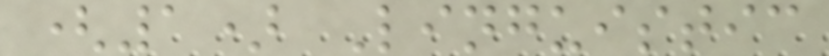(1) Linguistic
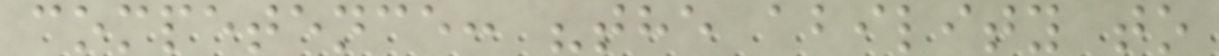competence: "the ability to
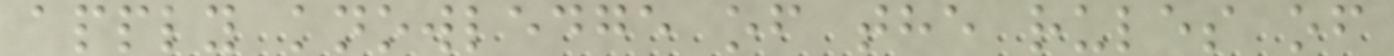apply knowledge of the rules of
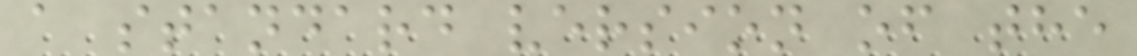a standard version of the
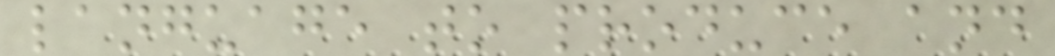language to produce and
